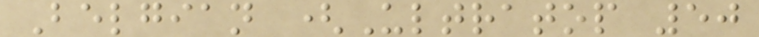Belgian (Ultratop 50
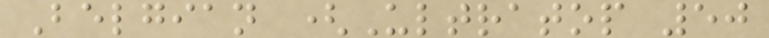Belgian (Ultratop 50
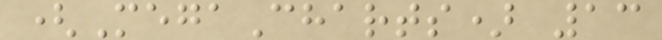(MegaCharts) 13
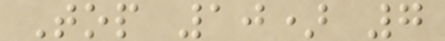Top 10) 7
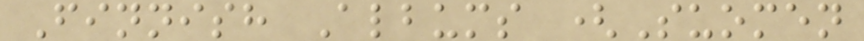Finnish Albums (Suomen
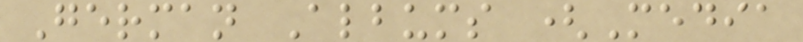German Albums (Media
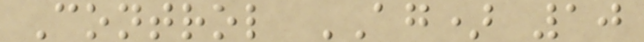Control AG) 10
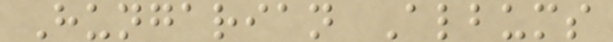Hungarian Albums
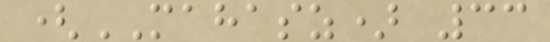(MAHASZ) 33
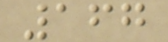167
